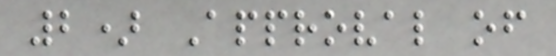2) Approval of
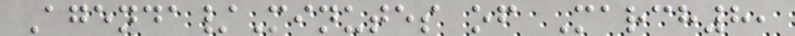Agenda/Minutes of March8,
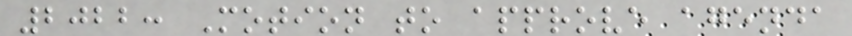2022: Motion to approve agenda
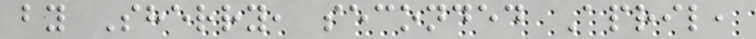by Sherry, seconded April,
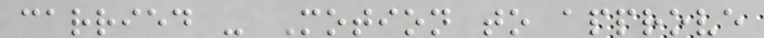carried - Motion to approve
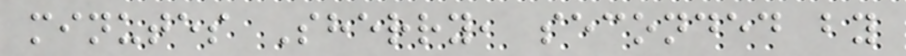minutes Sherry, seconded by
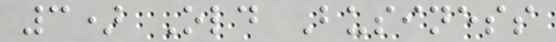3) Old Business
